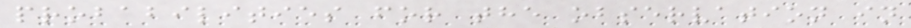probabilities for the observation in
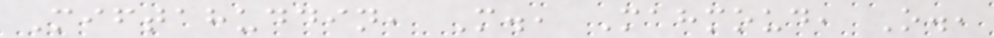Miftahuddin, M., Mahmoud, O.,
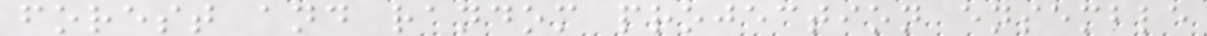forest and random projection ensemble
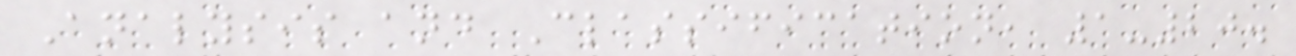Analysis and Classification, 1-20.
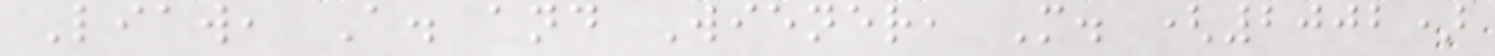Liaw, A. and Wiener, M. (2002)
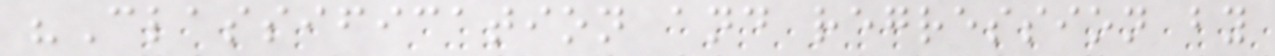"Classification and regression by
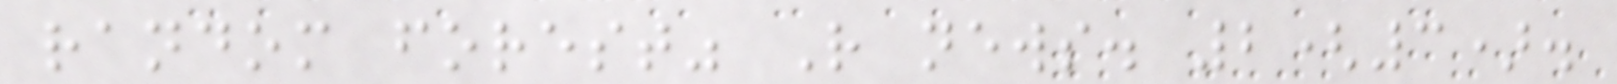random forest" R news. 2(3).
